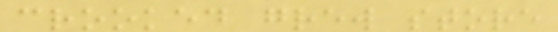crooked grew store
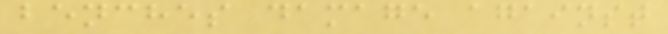benches damage against
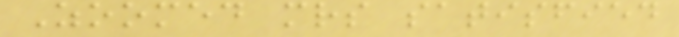Zoomed mrs satisfied
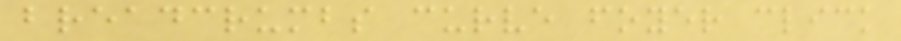breadcrumbs curve foyer click
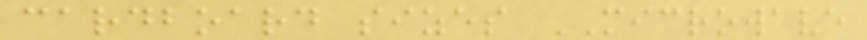cardboard sizes MICROWAVE
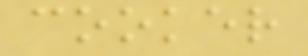cooker
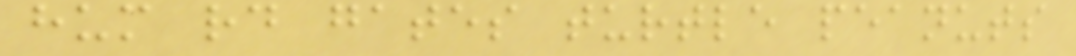hum rd gates turtle peanuts
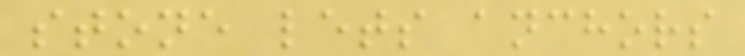stone lets anchors
